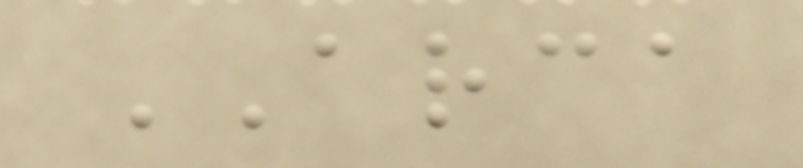ARCA
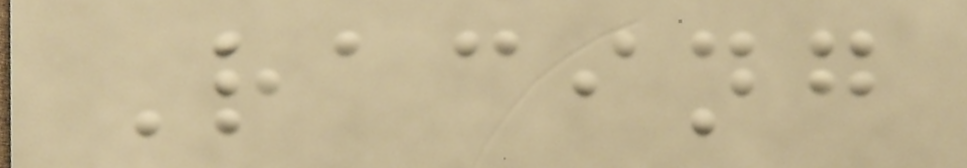Racing
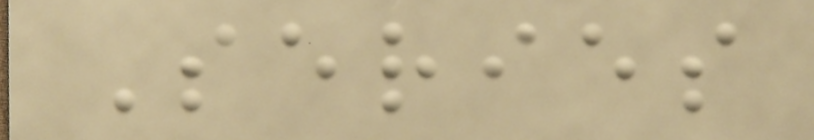Series
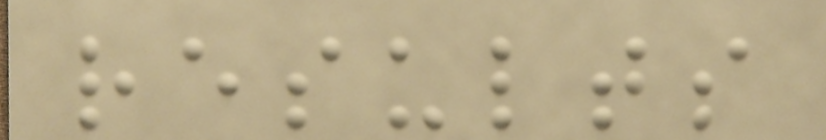results
